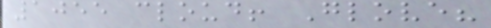1055 cloud! Glove?
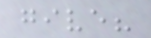give?
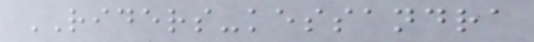RIDERS-kessandra
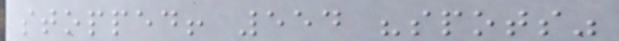stopped! 554 "spots"
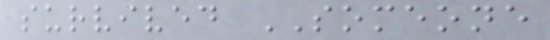survived SOMEONE
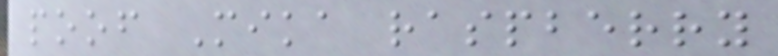poof Mika raspberry
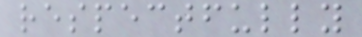respectfully
